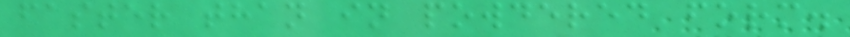faster than in powdered form.
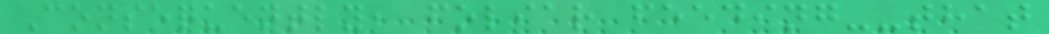Consequently, foliar feeding--that
